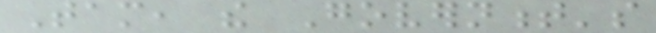Tam, the Government's
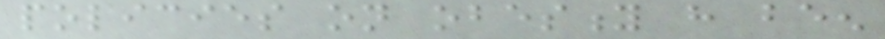policies on obesity have been
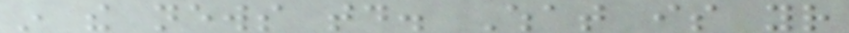in the news today. What is your
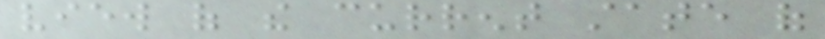view of the current state of
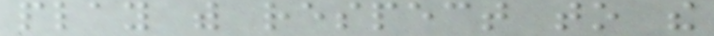play with respect to the
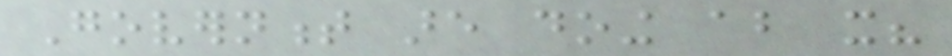Government are doing about it?
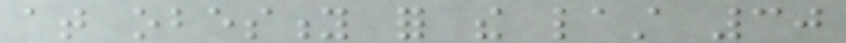at obesity for the last 30
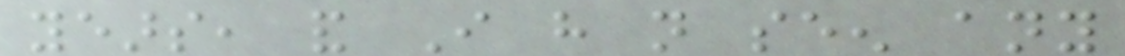years, and I have not seen any
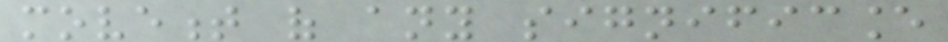movement of any significance
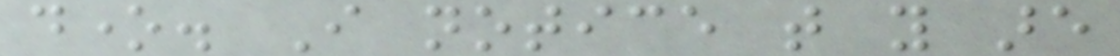done. I notice that you are
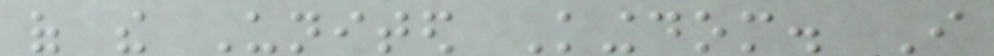of the United Kingdom. I
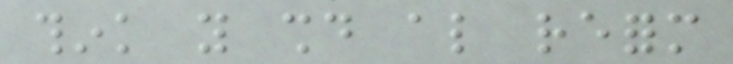think you should also reform
